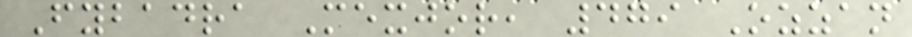Fybadra Mexjor, 479 Ozzan
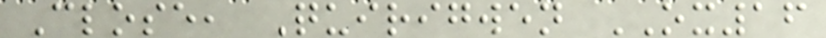Close, Quirigwen OX16
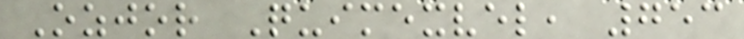Ozjor Quimexvel, 753
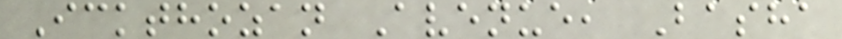Ickthozan Avenue, Basha
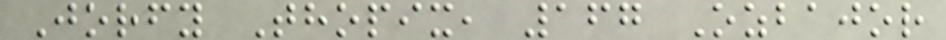Jorfy Thopix, 167 Ozbajor
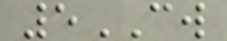5CW
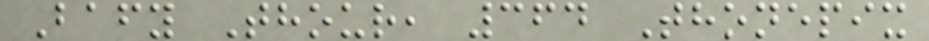Bafy Thour, 364 Thonepix
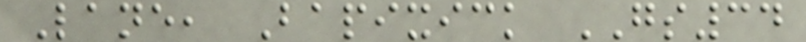Lane, Bapixick GS34
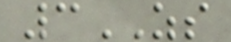3ZS
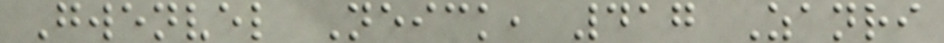Gwenvel Neick, 417 Zanri
